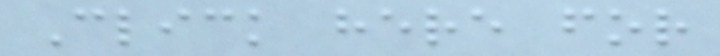Click here for
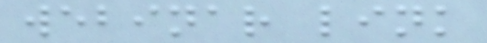webinar link
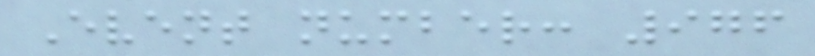Event number: 976
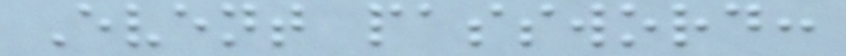Event password:
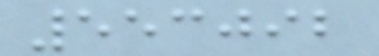553092
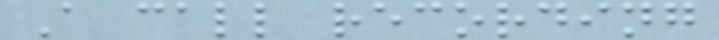A call recording
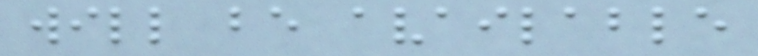will be available
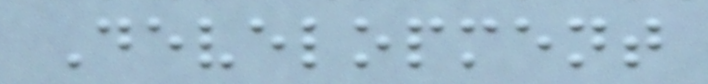Development
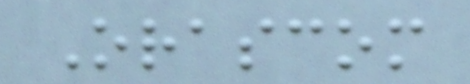Orascom
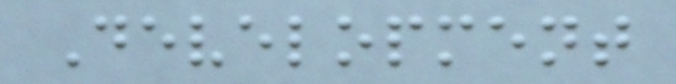Development
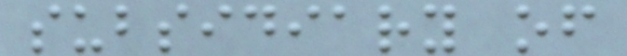subsidiary of
